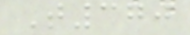T370
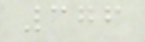376
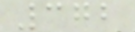372
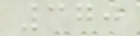370
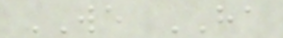WE HA
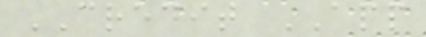CREDIT APP
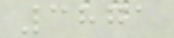3871
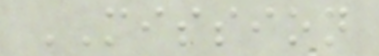MISSION
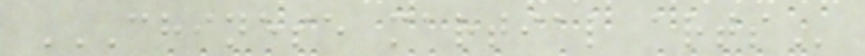CHINESE MARTIAL ARTS
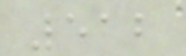512
